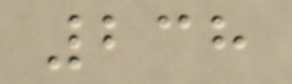238
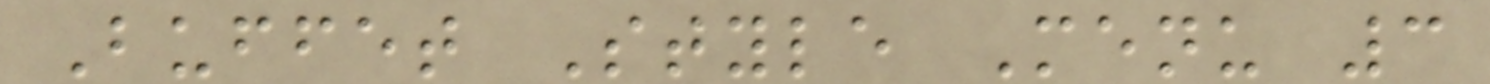Buffet Style Menu 3
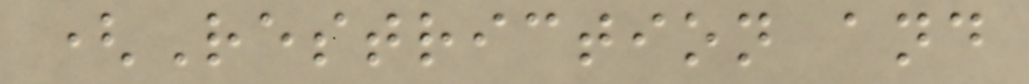(Restriction and
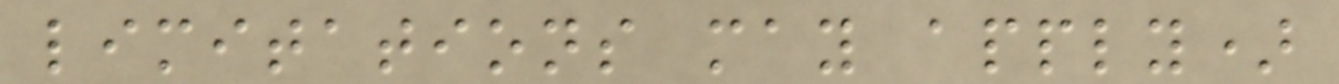limitations may apply)
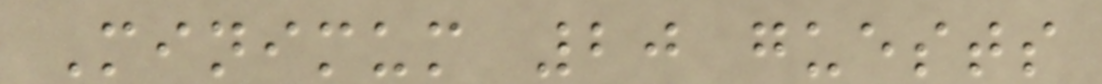Minimum 20 guests
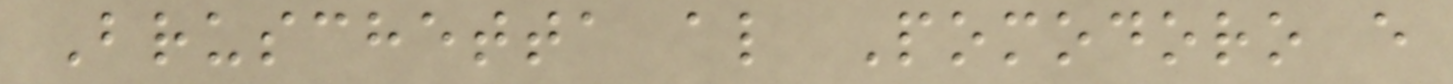Bruschetta al Pomodoro e
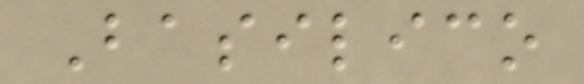Basilico
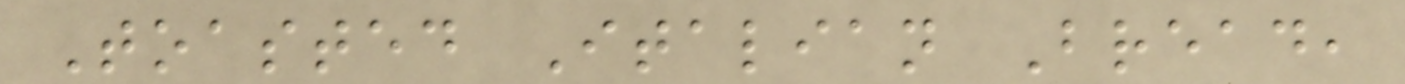Toasted Italian Bread,
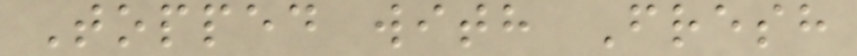Topped with Fresh
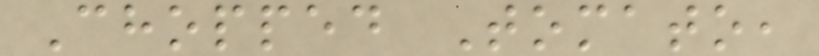Chopped Tomato,
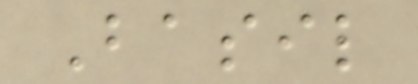Basil
